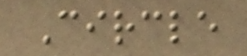Circle
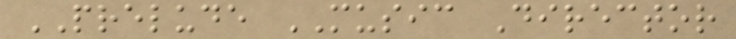PRELUDE MUSIC Director
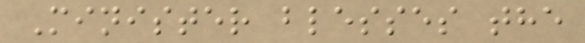Minister blesses the
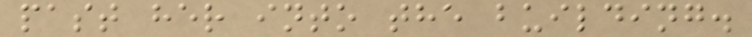past her into the building.
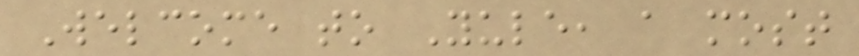Welcome to Yule, a most
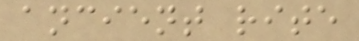ancient rite
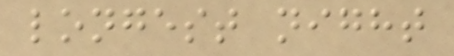longest night
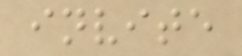invite
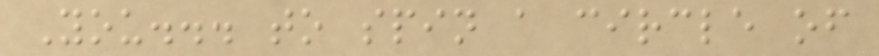You... to spin a circle of
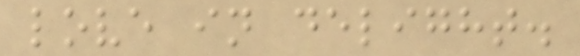love in delight.
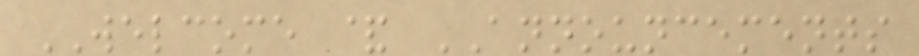WELCOME & ANNOUNCEMENTS
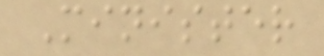Minister
